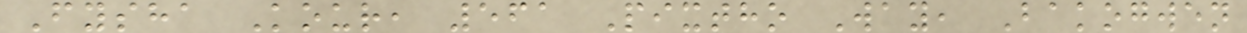Fysha Kour, 561 Pixtho Way, Bakogwen
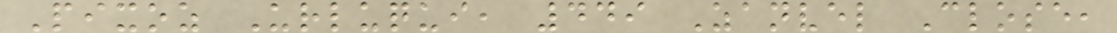Pixoz Urluqui, 449 Zanvel Close,
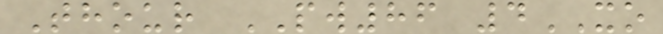Thour PW86 4XO
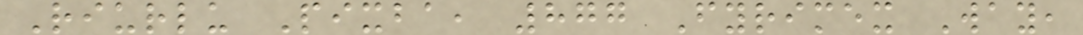Riurlu Pixba, 877 Fyrimex Way,
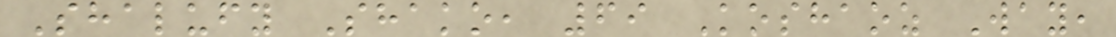Shalufy Shako, 69 Koshaoz Way,
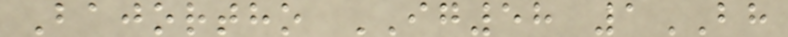Bajortho IG58 1BH
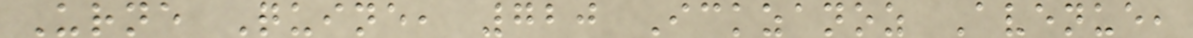Urne Quine, 720 Ickzanoz Avenue,
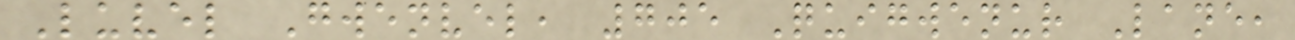Luvel Gwenvel, 705 Quigwenur Lane,
